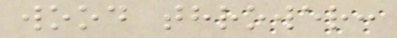wood thrower:
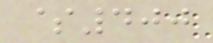$400
